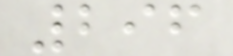296
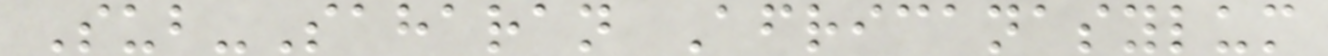Sub-Saharan Africanasylum
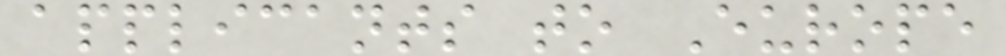applicants to Europe
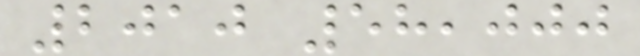2010 58,000
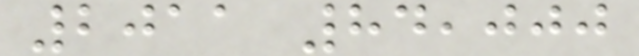2011 84,000
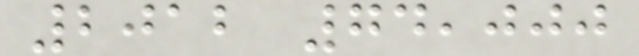2012 74,000
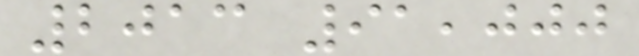2013 91,000
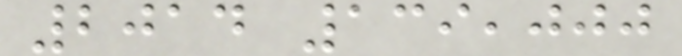2014 139,000
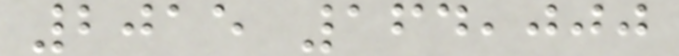2015 164,000
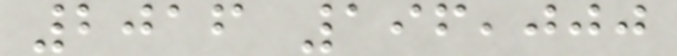2016 196,000
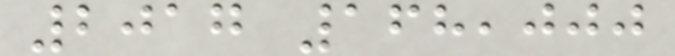2017 168,000
